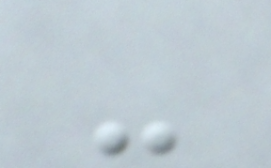-
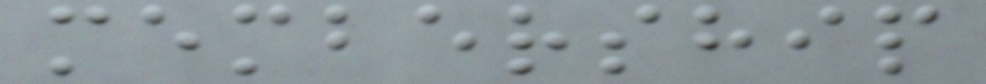membership
